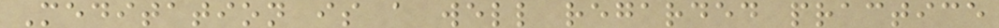Meditation is a well regarded practice
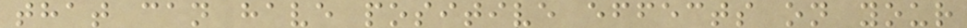that can have positive effects on your
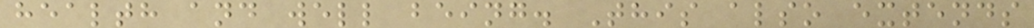health and well being. This also extends
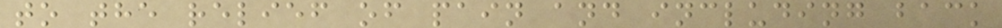to the relief of pain and including back
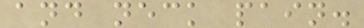and neck pain.
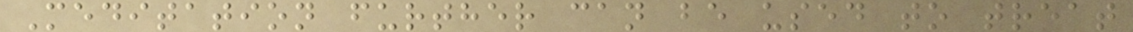Meditation further can be used to treat
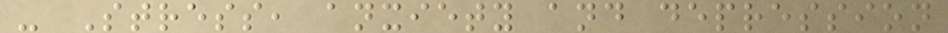- Stress, anxiety and depression
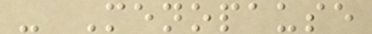- Menopause
